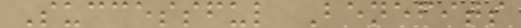Successful Benefits
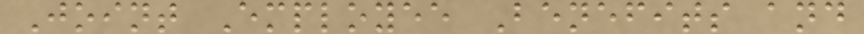Joint Employee Benefits and
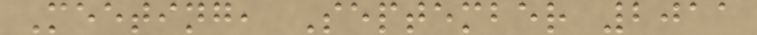Meeting, September 2011
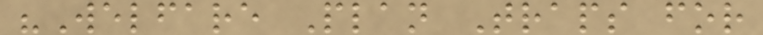"Welfare Plan Traps for
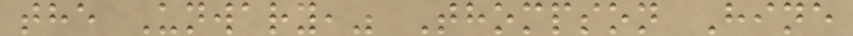the Unwary," Thompson Hine
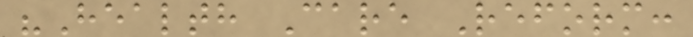"Health Care Reform:
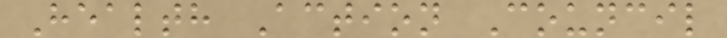Health Action Council
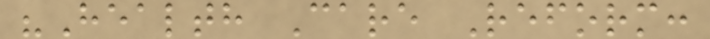"Health Care Reform:
